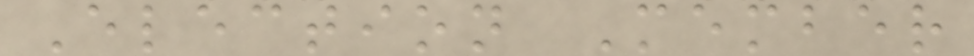Election Member
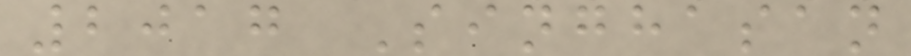2017 Singhasan
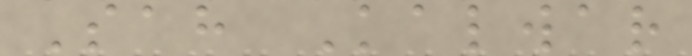Sah Kalwar
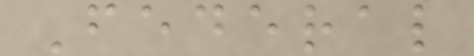Federal
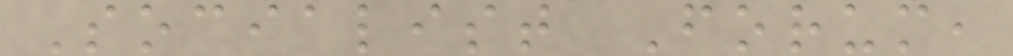Socialist Forum,
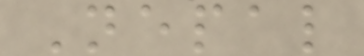Nepal
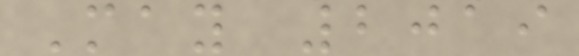May 2019
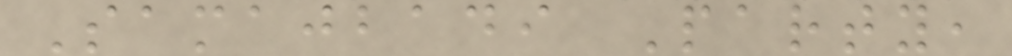Samajbadi Party,
